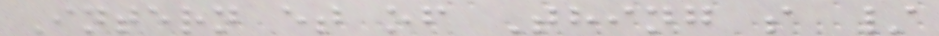Intern et of Thing s /
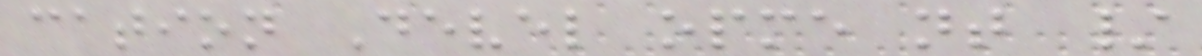cation Devel opme nt /
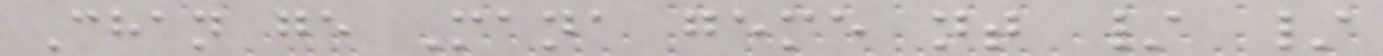Chan ge Mana geme nt / /
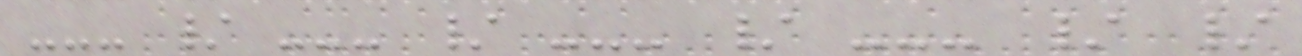--- / --- / --- / --- / /
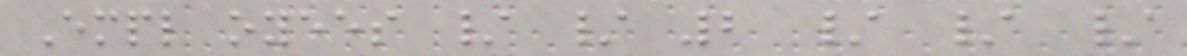Empl oyees / / 2 / / /
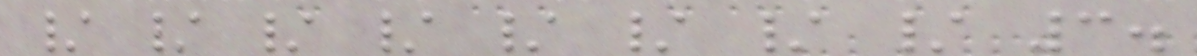/ / / / / / / / 3.
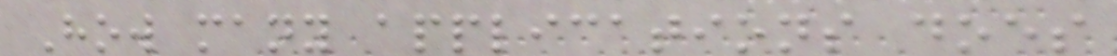How many applications does
